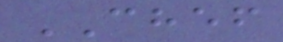CHEF
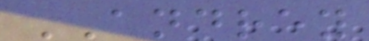ANDREY
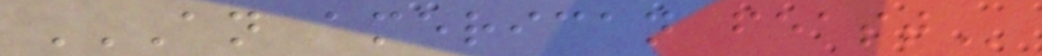AN AMERICAN FEAST
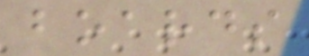boards
